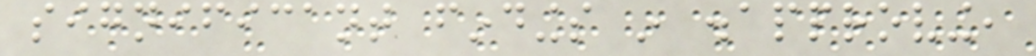significant findings in disapproving,
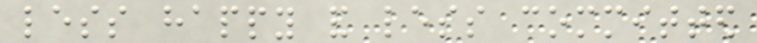less happy and less committed
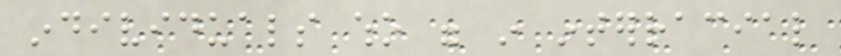individuals who were in interracial
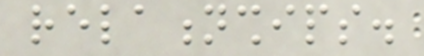relationships.
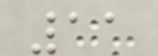11
